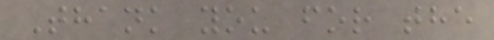Thank you for the
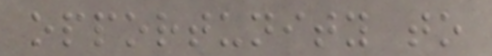opportunity to
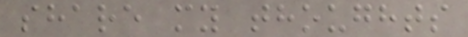share my thoughts
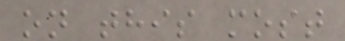on this most
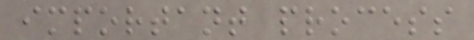important process
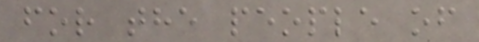for the people of
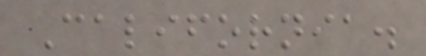California.
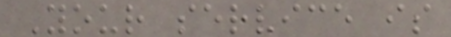Your service is
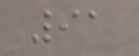91
